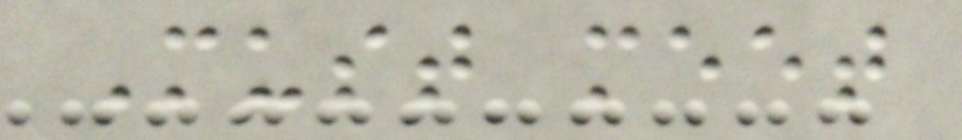Must meet
